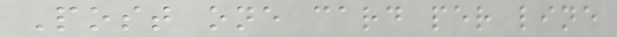Post one card per line
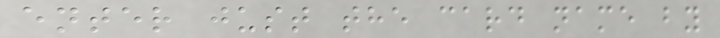enter just the card name by
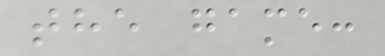the game:
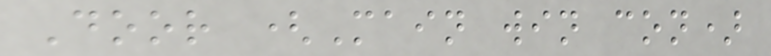Door (Main win con)
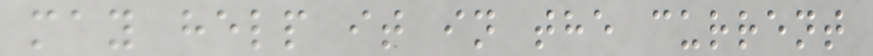may help it in the current
